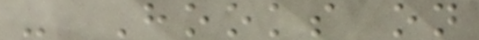- Hooks on
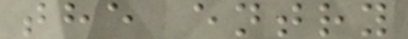the entry
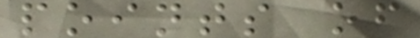points of
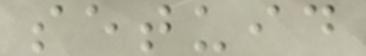setuid
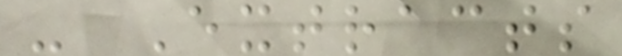- Extracts
